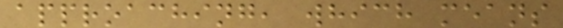approaching, which means
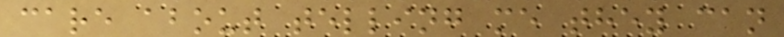care about telling me they can
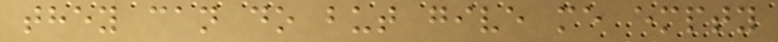they can do but give me empty
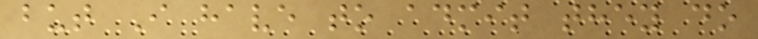but I have to admit they do
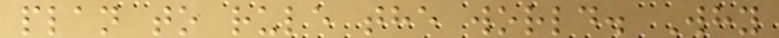plan to rule the world. Why
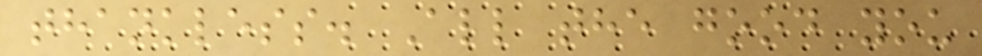thankless. All the good you
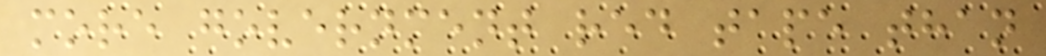more government red tape than
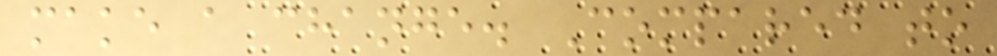make a change. Compared to
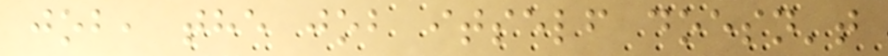job, the job itself doesn't
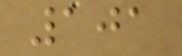101
